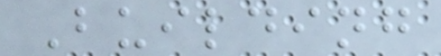Building
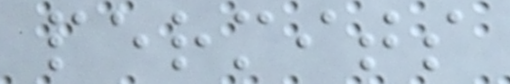permits
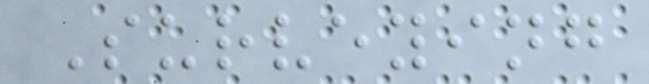Surveying
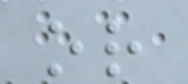or
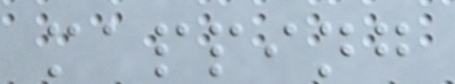mapping
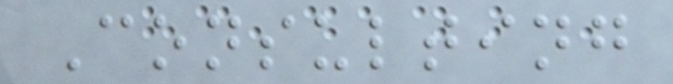Consulting
